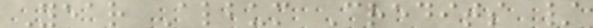Year Album Credits /
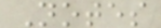Notes
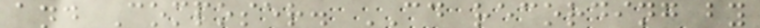and Composer. CD recording by
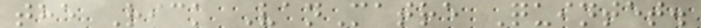the Rick VanMatre Quintet.
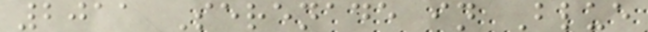2011 Serenade in Blue
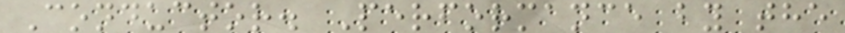Conductor. Performance by the
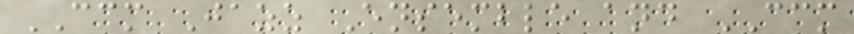CCM Jazz Ensemble and CCM
